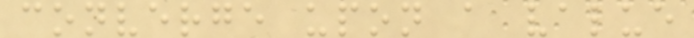converge upon a value
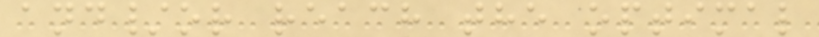and/or reach the optimal
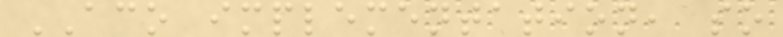ACO implementation, so
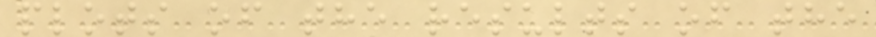plots of the results of the
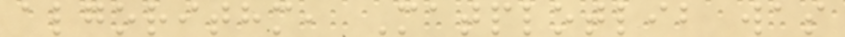algorithm, Matplotlib was
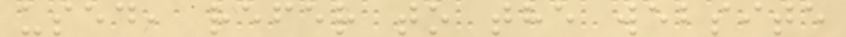used, refer to the website
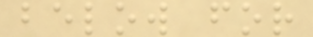below for
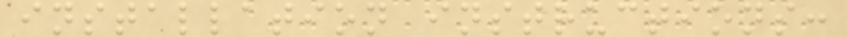installation instructions:
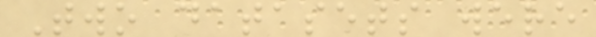Two datasets were
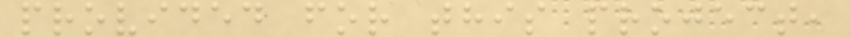provided for this project,
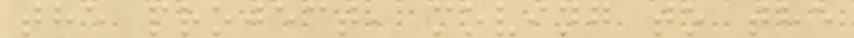the project, moving to the
